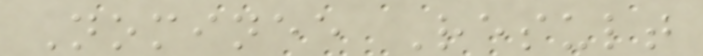Nominee Result
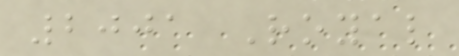2001 Royal
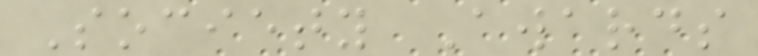Society Awards
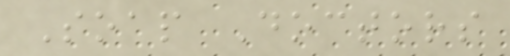Soap Doctors
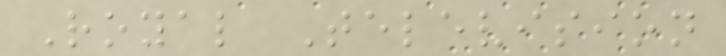Royal Television
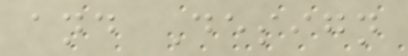and Design
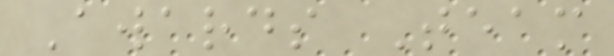Awards Team
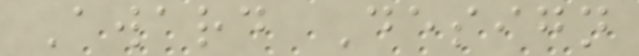Award Design
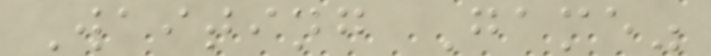Waiting Game"
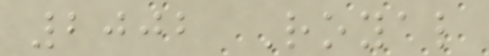2002 Royal
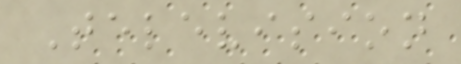Television
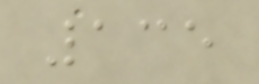135
